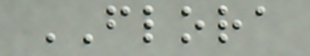FLORA
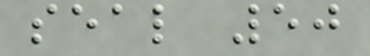seal 50
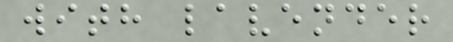with lavender
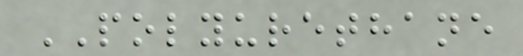POLYURETHANE
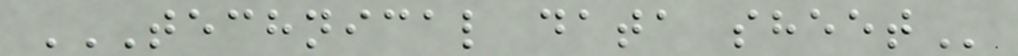TECHNICAL DATA SHEET
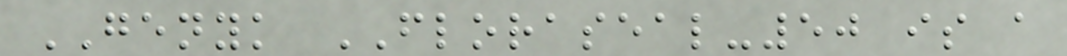GENYK FLORASEAL-50 is a
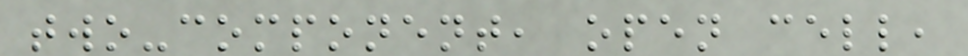two-component, open cell,
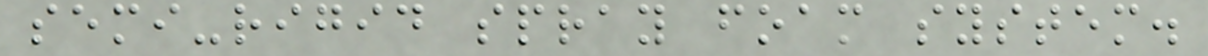semi-rigid spray foam system.
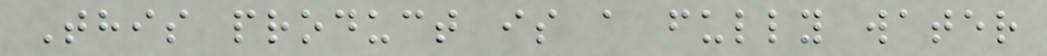This product is a fully water
